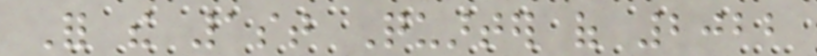For the 1st Quarter of 2022
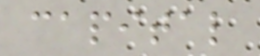capital
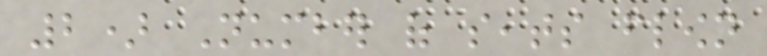2) Number of seats flown
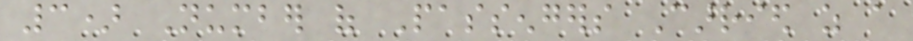3) Number of Passengers Carried as a
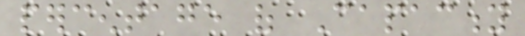percentage of Capacity
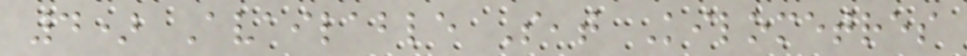4) Available Seat Kilometres
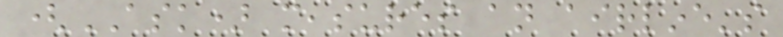(ASK) measures an airline's
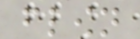flown
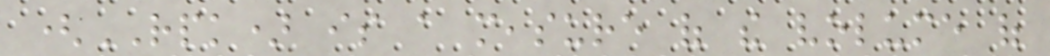(RPK) is a measure of the volume of
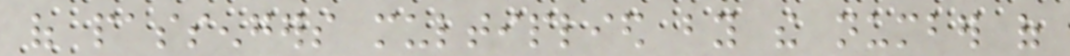of passengers multiplied by the number of
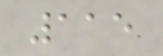115
